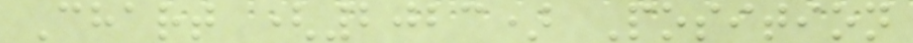Chart (2023) Position
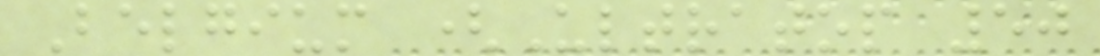Belgium (Ultratop 50
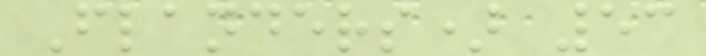Flanders) 53
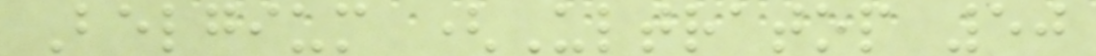Belgium (Ultratop 50
